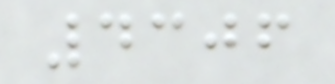4306
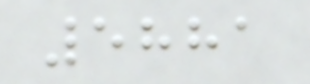5881
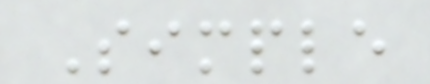Simple
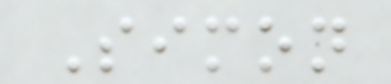Simon
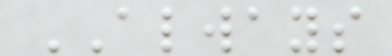ALWAYS
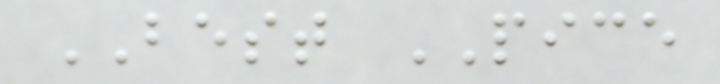BEST PICE
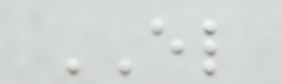EL
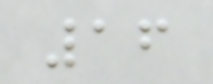16
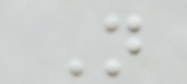N
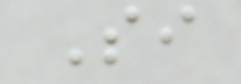Si
